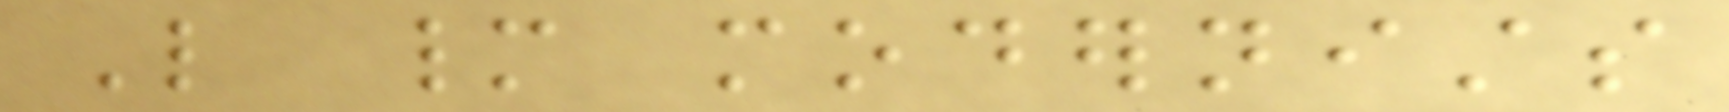Like many modernists
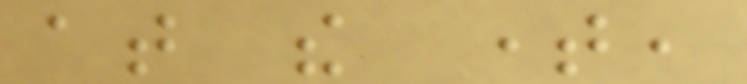at the time,
